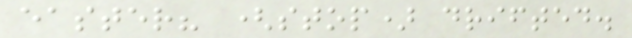easter? (stop) drifted.
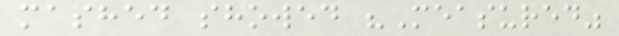mashed showed "Measured"
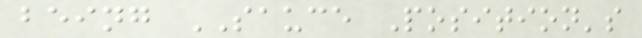being SAUCE Position's
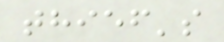thief's
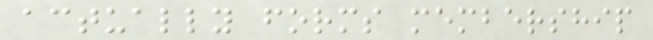actually forms membership
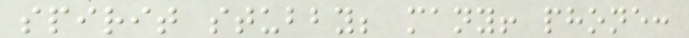spirit stubby; many! phone:
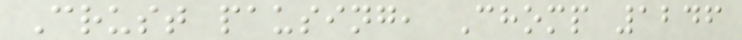Crust pausing, Chomp 1246
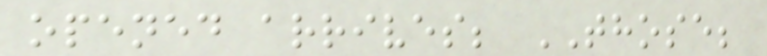opened arrives; THOSE;
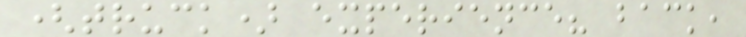(truck) experience? back,
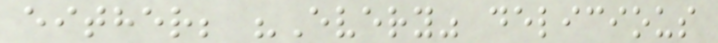either; "Every" delicious
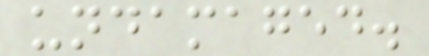undamaged.
